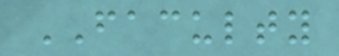FACULTY
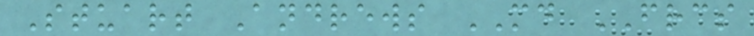Stuart Andrews MD FRCS
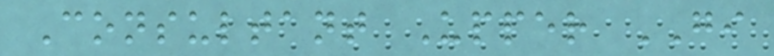Consultant Upper GI
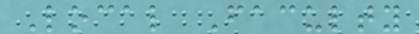Local Faculty
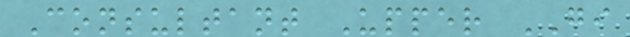Consultant Upper GI
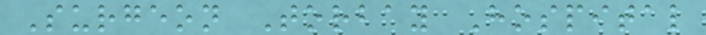Surgeon Torbay Hospital
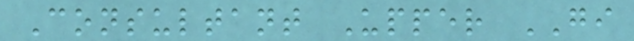Consultant Upper GI
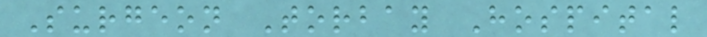Surgeon Torbay Hospital
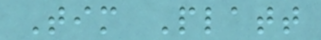Tim Platt
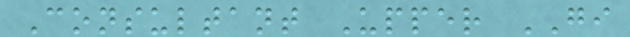Consultant Upper GI
